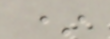*
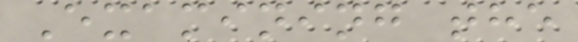Examining the
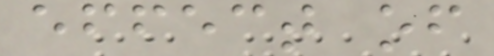effect of
